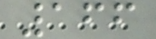166
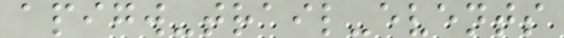apigw-trail-events
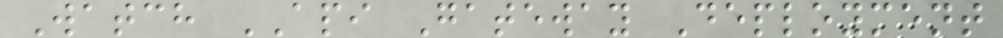Watch API Gateway Deployment
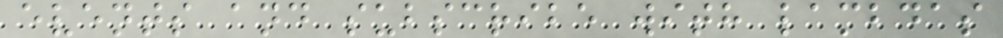events and subscribe with lambdas
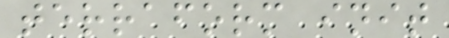terraform init
